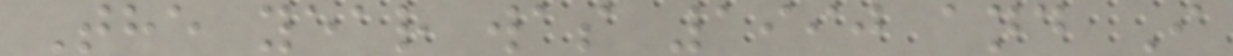The year was 1990 and I
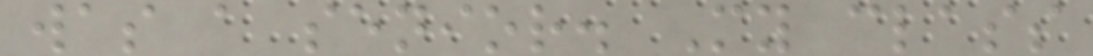was a senior. My class
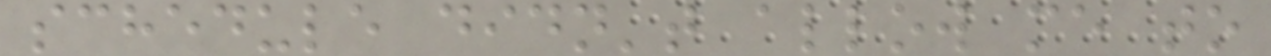schedule didn't allow me to
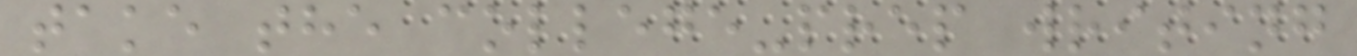take the college-prep writing
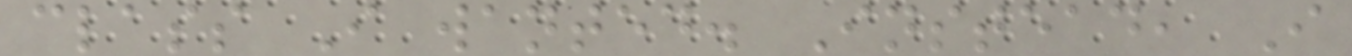class I wanted. Instead, I
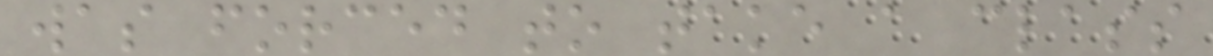was forced to take a class
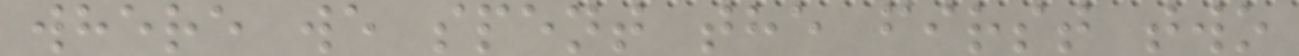where we spent the first two
